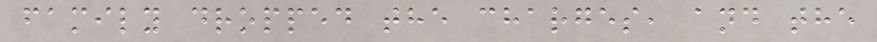family dropped the charges, and the
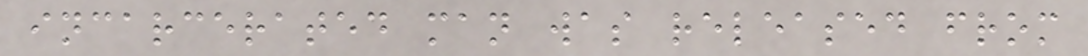incarcerated man was released from
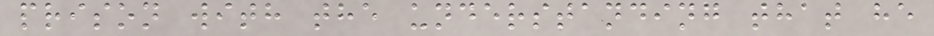prison with the understanding that he
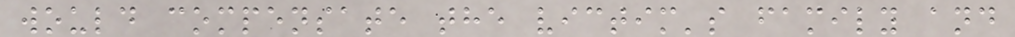would compensate the victim's family and
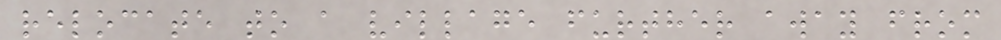relocate to a village further away from
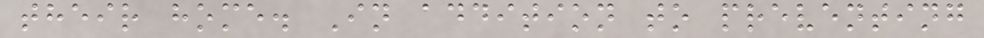their home. In addition to preventing
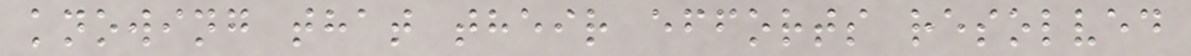knowing that their efforts resolved
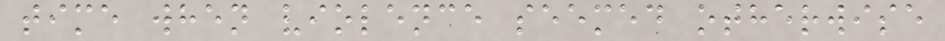time when violence seemed otherwise
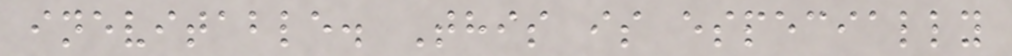inevitable. This is especially
